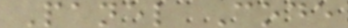Panel Code
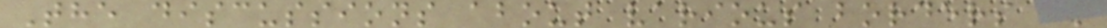The discussions about various borders in
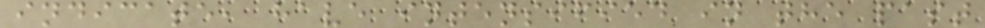indicate, have intensified in the past
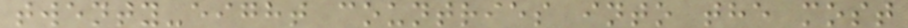twenty-eight countries into the most
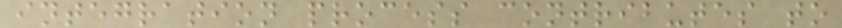integration process contributes to
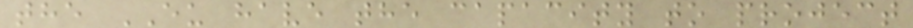the EU have the capacity to project
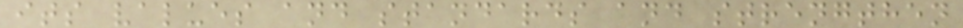its values and standards and strengthen
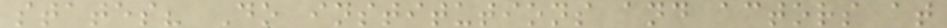states? Do institutions and actors at
